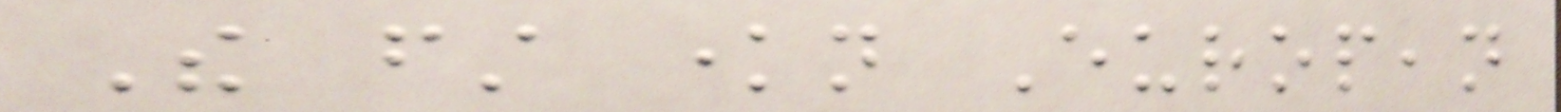The first known European
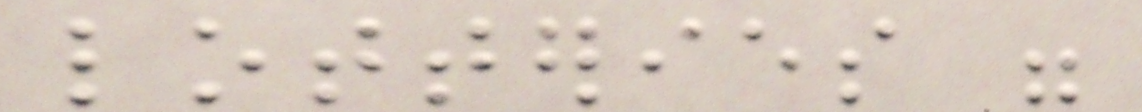lotteries were
